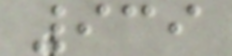939
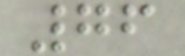76
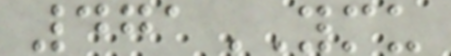471YMU
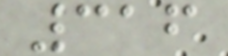316
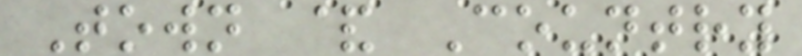Town & Country
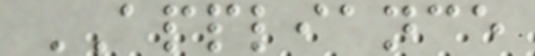APPLIANCE
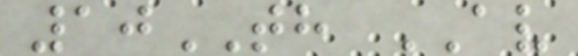10TH AV
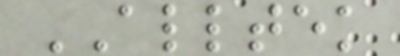ALLTEK
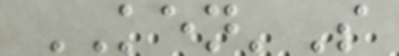KEN'S
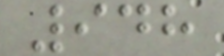948
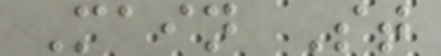Main St
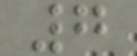7
